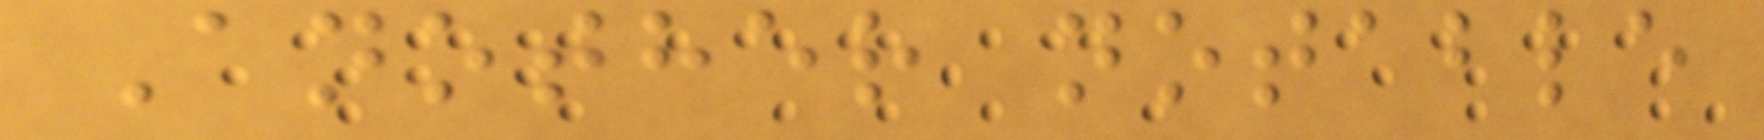Another notable
